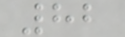82
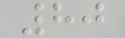80
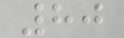80
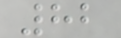82
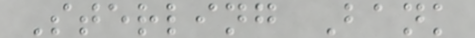Sterling Bank
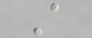A
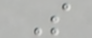S
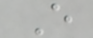E
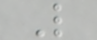L
